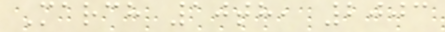March 10th, 2003
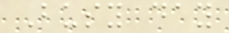Busy day
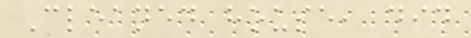Cleaned house, did
